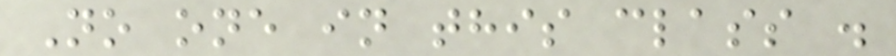No one in this class .
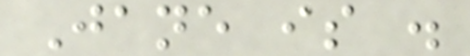Jane is .
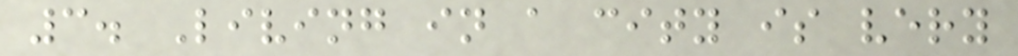3. Living in a city is very
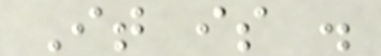It is .
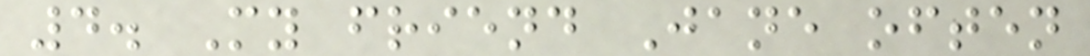4. My friend Jane often
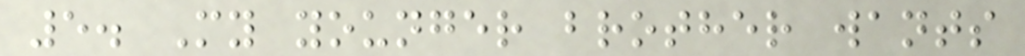5. My younger brother wants
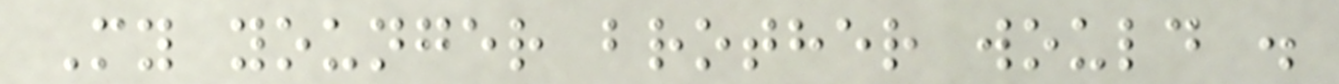My younger brother would .
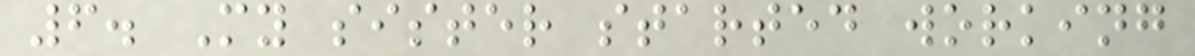6. My sister started working
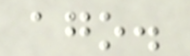ago.
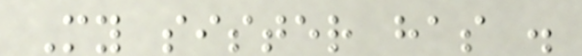My sister has .
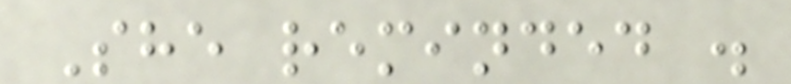She reminded .
